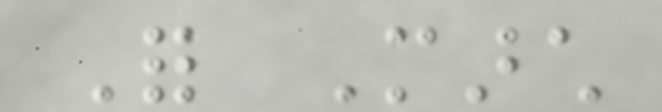For March
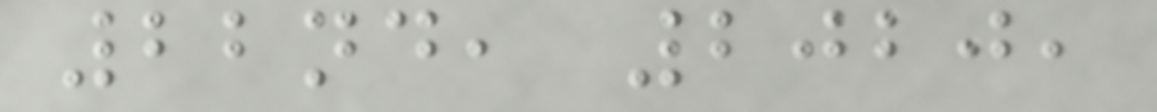22nd, 2020,
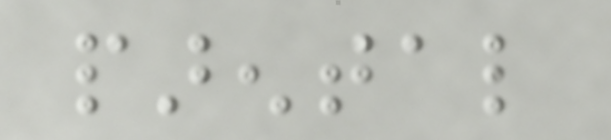parental
